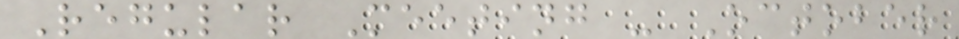Regular Meeting - October
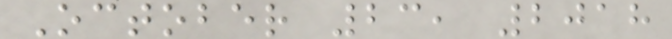October 23, 2018
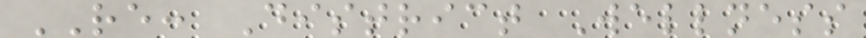RE: District Wellness
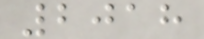2018
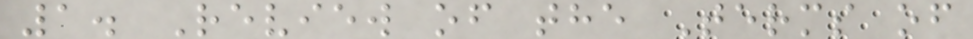1. Review of the Terms of
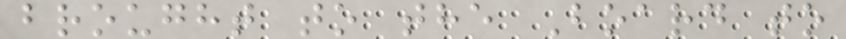brought to the Board to
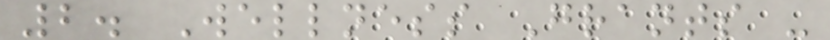2. Wellness Grants -
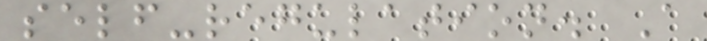self-regulation. A
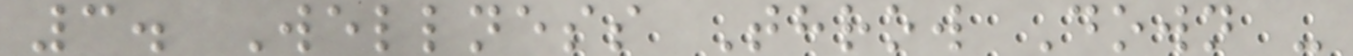3. Wellness Throw Down -
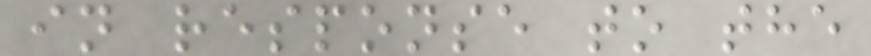in response to the
